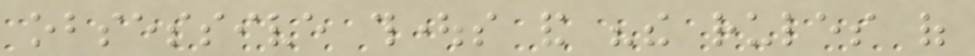obsessive thoughts and "the rules of
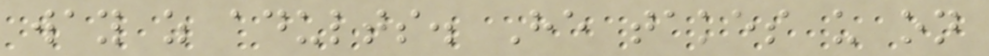way as adults. He takes us on
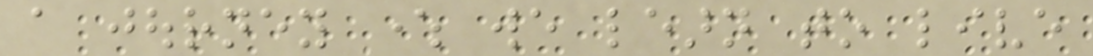a journey where we learn to live
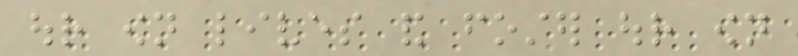our own lives and foster our own
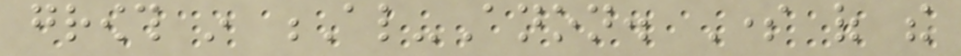growth in Al-Anon. Some of the
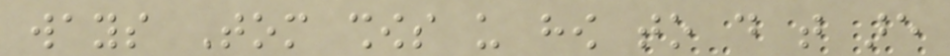ways Tom shows us how to do that are
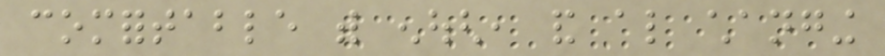comfortable with enough, and also changing
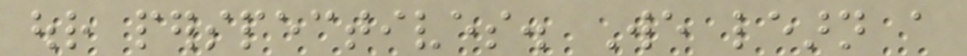our perspectives. We learn a
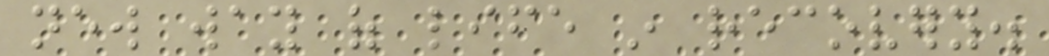new way of life in recovery.
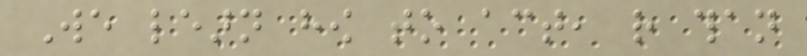We learn how to act, rather than
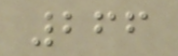266
